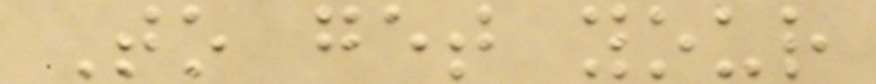To get your
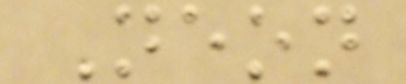Neon
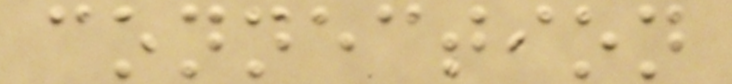connection
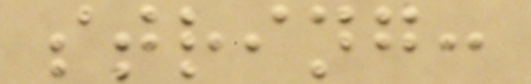string:
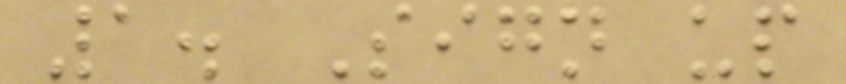1. Sign up
